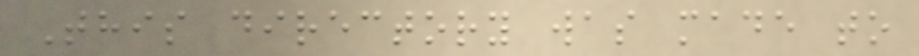This directory was made to
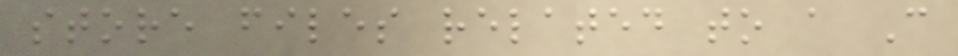store files related to a C
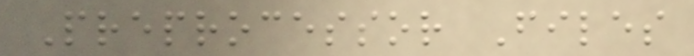Preprocessor Files
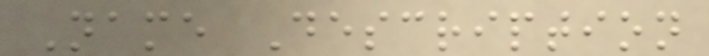Name Description
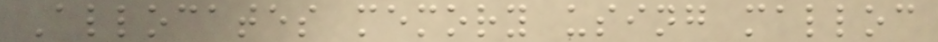Allocates memory using malloc
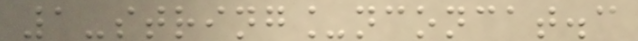1-string_nconcat.c
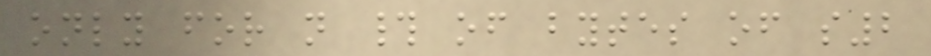only for n # of bytes of s2
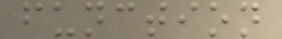function
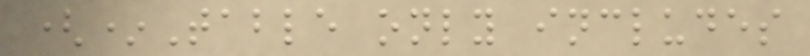(*Table only includes
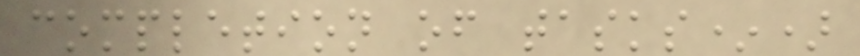completion of tasks*)
